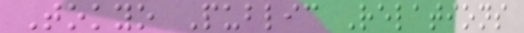Tokyo Public Relations
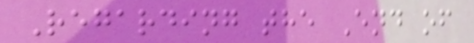Regarding the End of
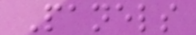Panels
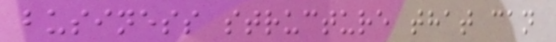business structure that can
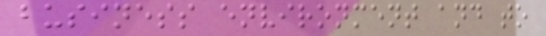business environment and to
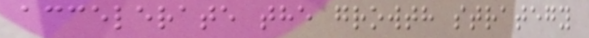accelerate the growth strategy
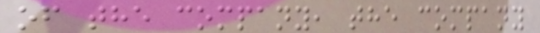of the company, the company
